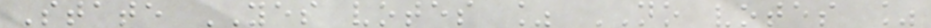State YES votes % NO votes %
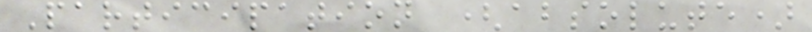Participation (absolute)
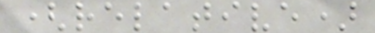(relative)
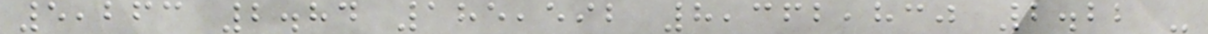5,263 2.84 185,592 8,362,830 2.22 -
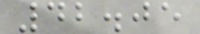42.05
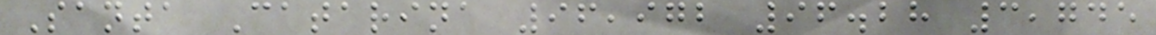Santa Catarina 96,972 96.28 3,745
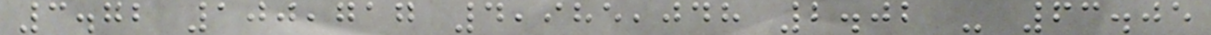3.72 100,717 4,985,048 2.02 - 63.05
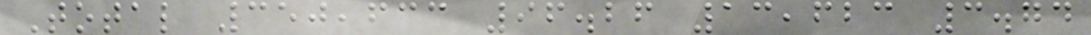Total 350,633 96.26 13,623 3.74
